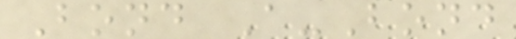Bond A-Bond
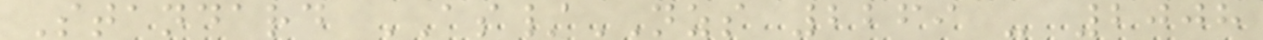Standard AS/NZS 2269 - 2008
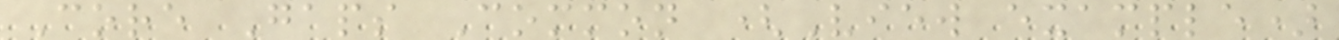Core Gaps Common (View example)
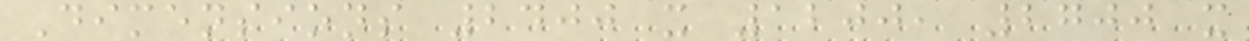Dimensions 2400 x 1200, 2700 x
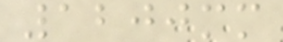1200mm
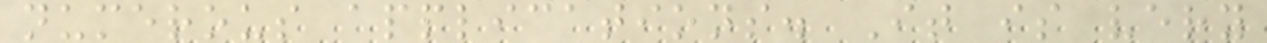numerous applications. It is very
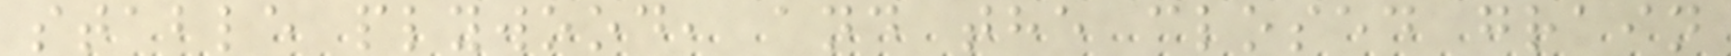stable plywood, and the closed grain
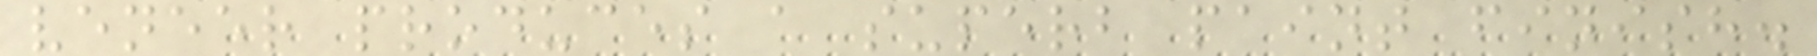veneer produces a superb paint finish.
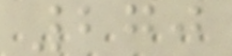270
